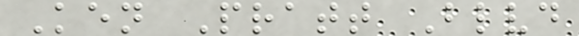Ken Pratt Blvd
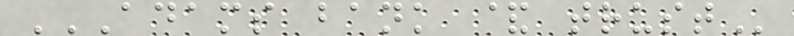ADAMS BANK & TRUST
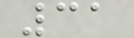31
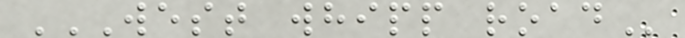WEST WHIPP ROAD
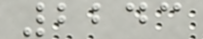2243
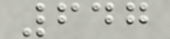647
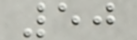50
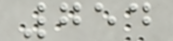754
